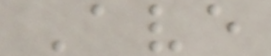Ave
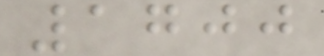1700
